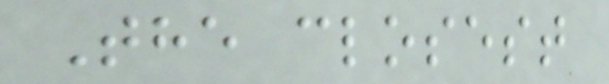The closest
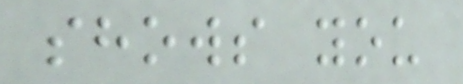shows you
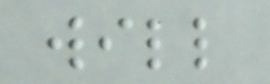will
